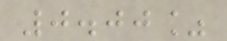0.00%
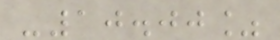-10.00%
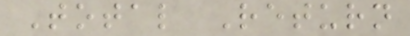Total Return
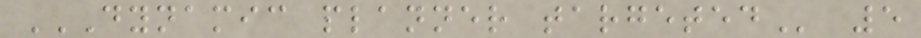DYNAMIC PLANNER TARGETED 5
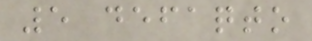5 defaqto
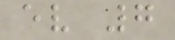ev 7
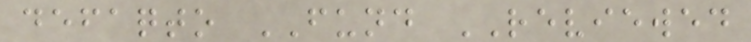defaqto FUND REVIEWED
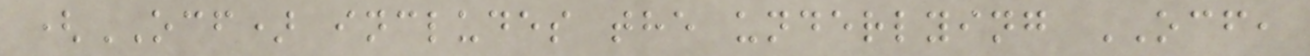(OCF) includes the underlying OCF,
